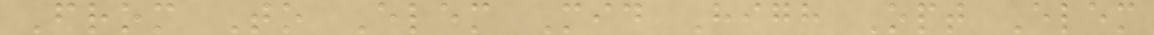From To Elem Mid High Opt Elem
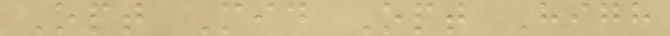Opt Mid Opt High
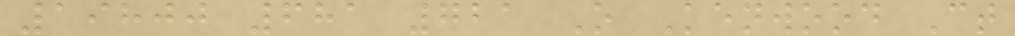19800 681 721 O Kenwood Ct
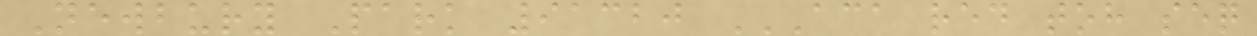Newbury Park 91320 ACA RED TOH SEQ
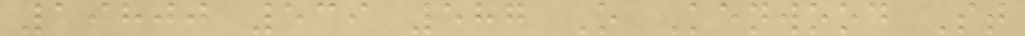19800 539 587 O Kenwood St
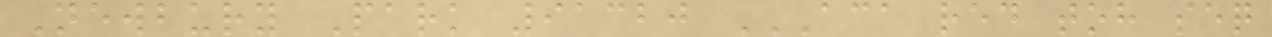Newbury Park 91320 ACA RED TOH SEQ
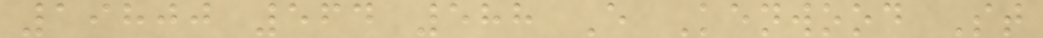19800 564 588 E Kenwood St
